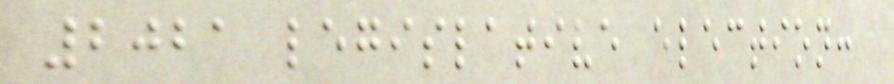2021 legislative election:
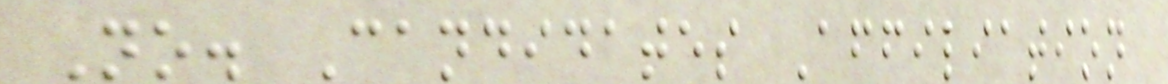No. Candidates Affiliation
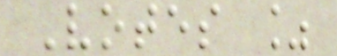Votes %
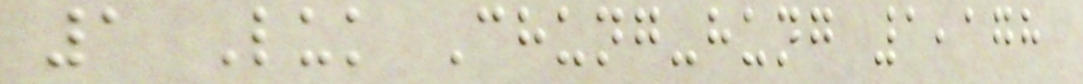1 Luk Chung-hung 1,178
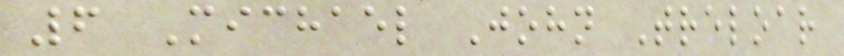6 Michael John Treloar
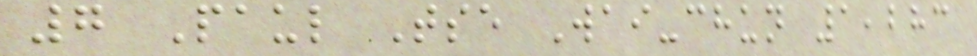7 Paul Tse Wai-chun 1,283
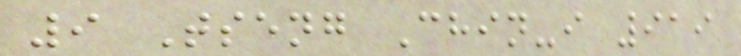9 Tseng Chin-i 919
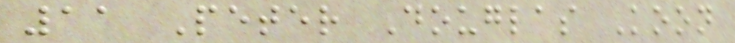11 Peter Douglas Koon
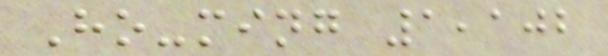Ho-ming 1,102
